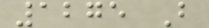1275 B
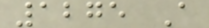1275 A
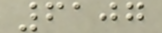6107
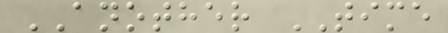ANOTHER TIME
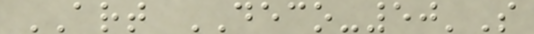ART DECO-50'S
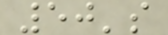50's
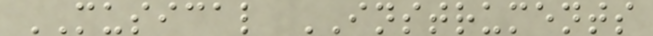MUSICAL INSTRUMENTS
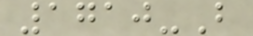1710-B
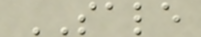SALE
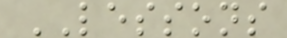LESSONS
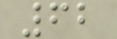62
